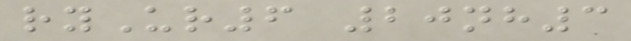ryUr6 20nh3
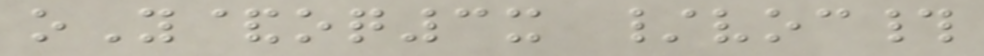oY&oq3x /voc#
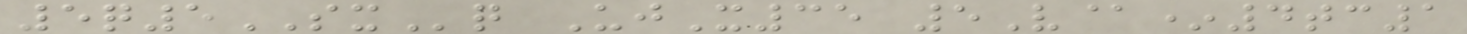5q5SXq UjX35 5V@*4tc1
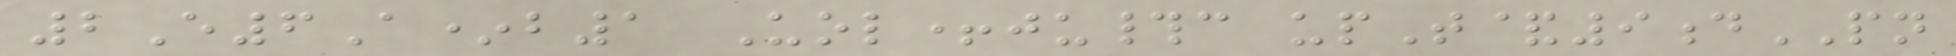2E6A*b1 Uol+ju#c upT&9dPN
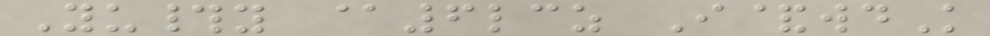Yu#y @6lcz I&wdK
